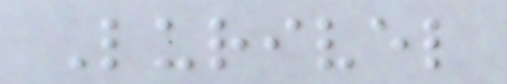Lurivel
